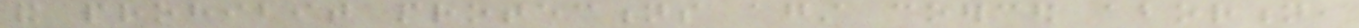and prohibit protections against coerced abortion,
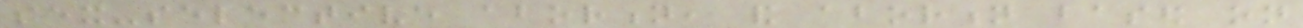sex-selective abortion, and abortion based on
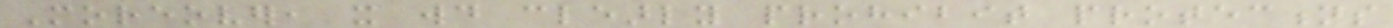Moreover, it would clearly prohibit protections
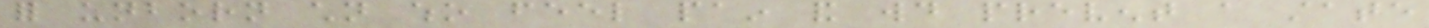for unborn children who feel pain and would prevent a state
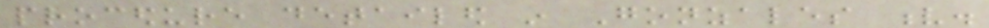procedure detailed in Gonzales v.
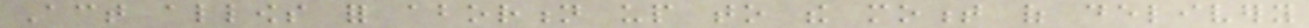Act allows for abortion up to the moment of delivery
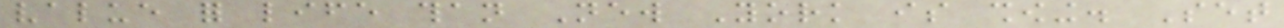value for life than New York is showing. Set
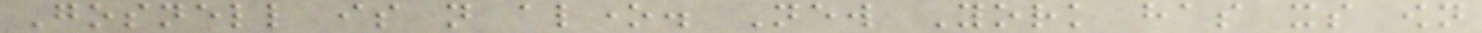Gosnell is not alone. New York has its own
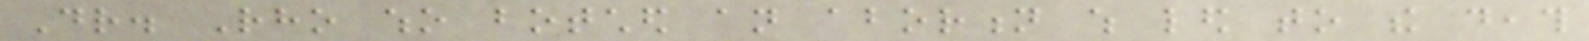Dr. Rho who botched an abortion which led to the death
